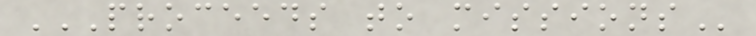PROCEEDS TO MISSIONS
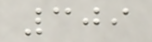309
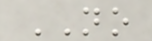NO
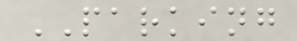PARKING
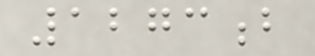1273b
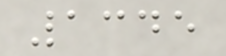1345
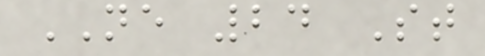NE 24 St
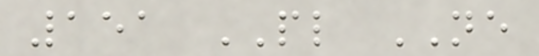151 PL NE
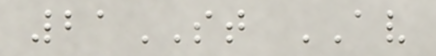21ST AV
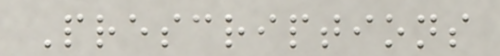Prescriptions
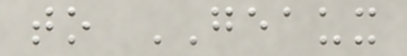to GEAUX
